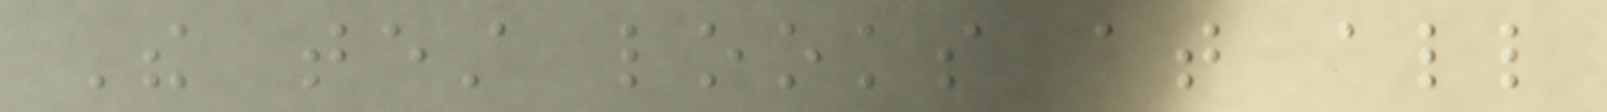The test looks at all
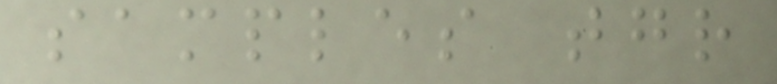samples together
